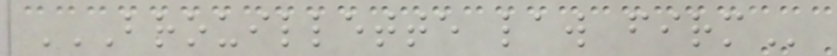BROUILLETTE LAW FIRM
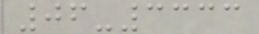06-3333
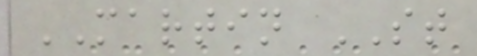MARTIN ST
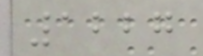1227
